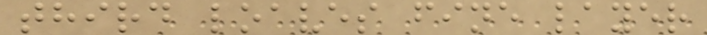third loaves fine layer
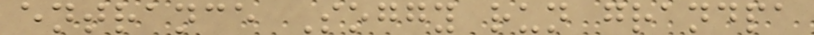entrance Soggy run grandpa
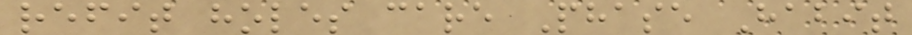refit holes care Phase Habit
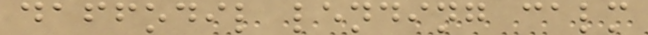daffodil lending calm
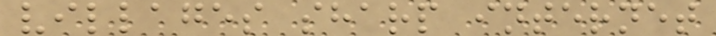villages sharp internet
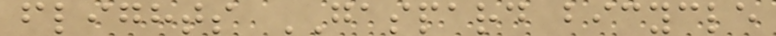flights GASPARD bicycle
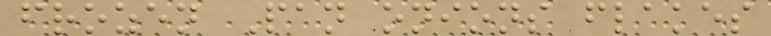frozen Pan onions flakes
